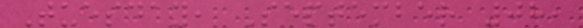Tuesday, September 08,
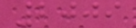2009
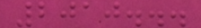2010...
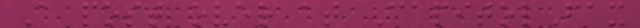A post over at CapitolFax
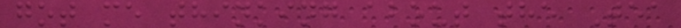got me thinking about the Tea
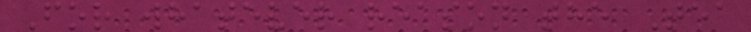For whatever reason the Tea
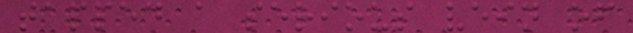tapped a serious vein of
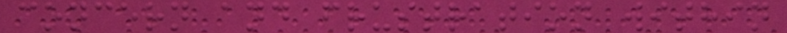concern and frustration within
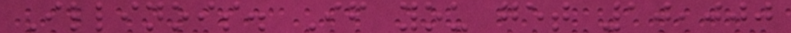Illinois. If you get 10,000
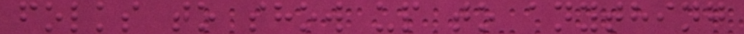folks to show up to anything
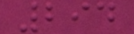294
